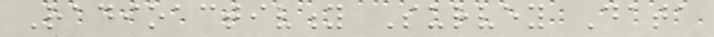Radioactivity Survey Data
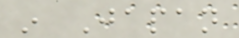in Japan
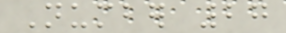Number 27
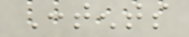Contents
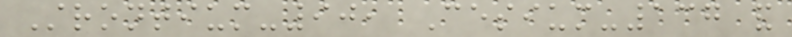Strontium-90, Cesium-137 and
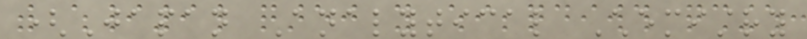(Japan Analytical Chemistry
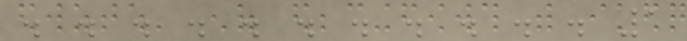. . . . . . . . . . . 1
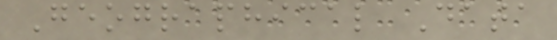Geographical Data
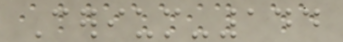Cerium-144
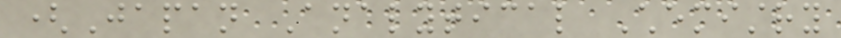(Japan Analytical Chemistry
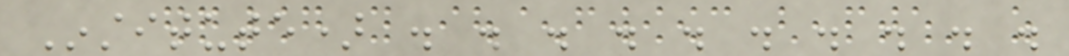Institute) . . . . . . . . . .
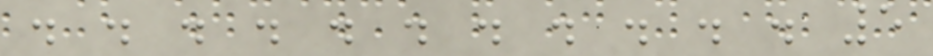. . . . . . . . . . . 5
